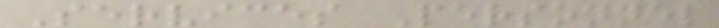Services Personnel
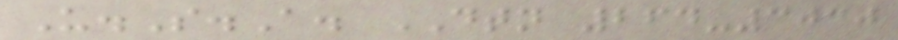U.S.A. DTN 264-3030
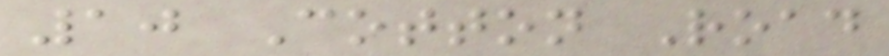10 Cotton Road
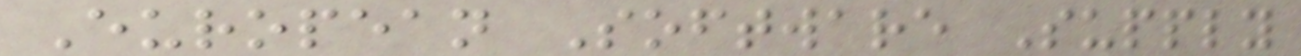European Software Supply
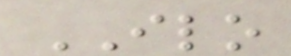ILO
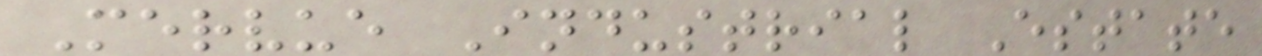Mervue Industrial Estate
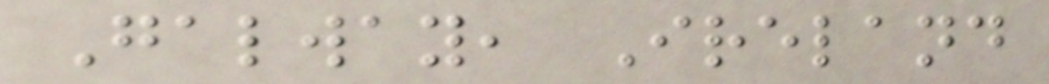Galway, Ireland
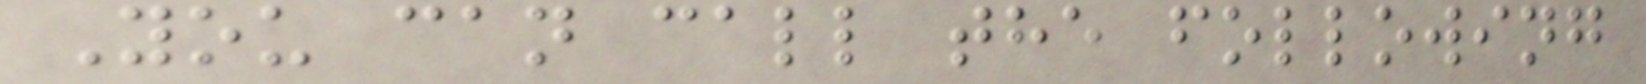You can call the following
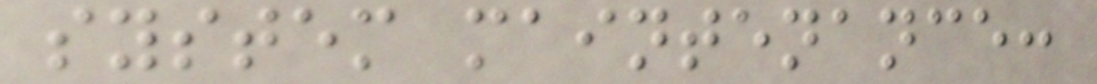system maintenance:
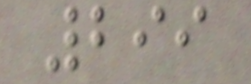299
